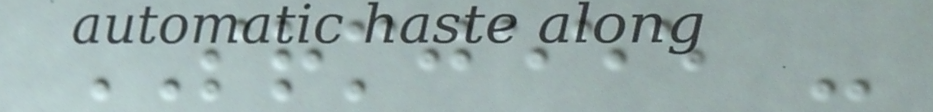SRMJEEE -
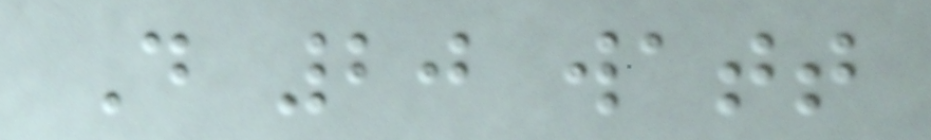D 20 watt
